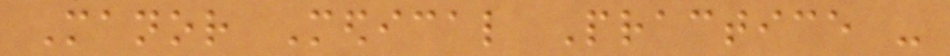Manor Medical Practice -
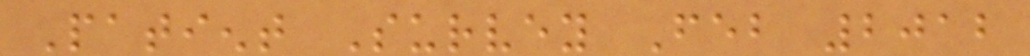Patient Survey Feb 2012
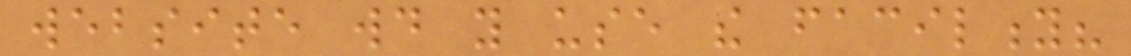website would you use the facility?
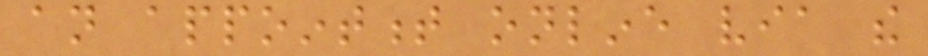an appointment online via the
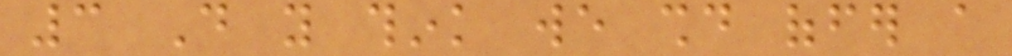3 Do you think we should offer a
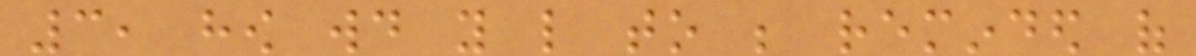3, how would you like to be reminded of
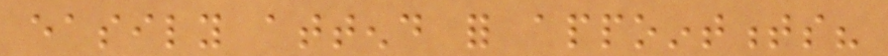easily attend for appointments?
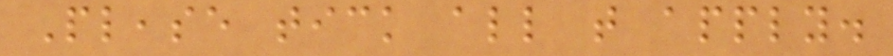Please tick all that apply.
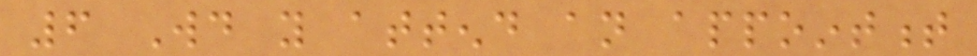6 Would you attend an appointment
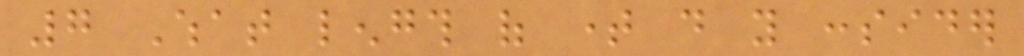7 What length of time do you consider
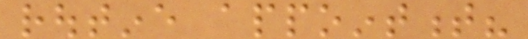routine appointment?
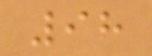98
